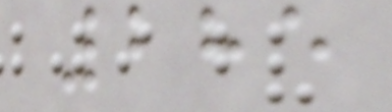285
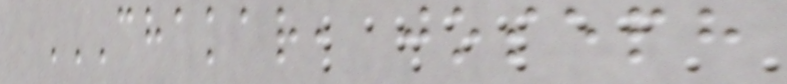CHAKAR, JOSEPH
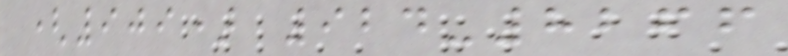(909) 924-8266
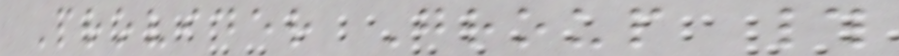Provider Group #
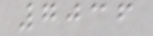7036
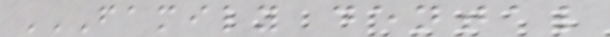FAMILY DENTAL
